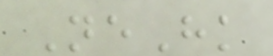NeHk
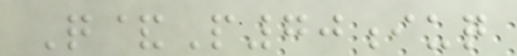Q&P70iuq
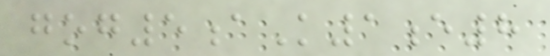gog5aK1e8
